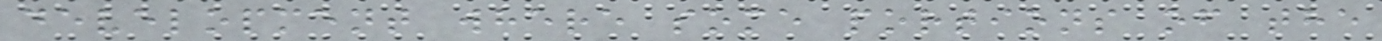development where some portions of the
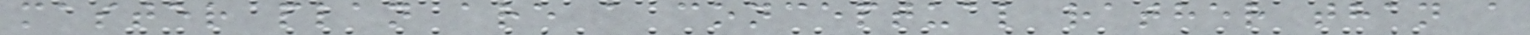master plan are a conceptual rather than a
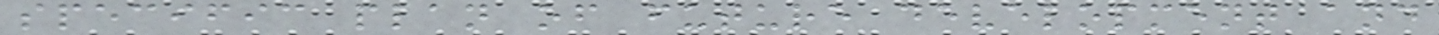specific plan of future development and
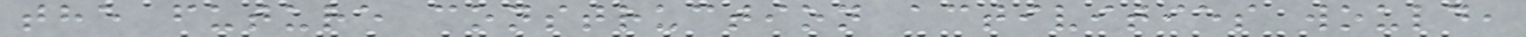the future construction activities would,
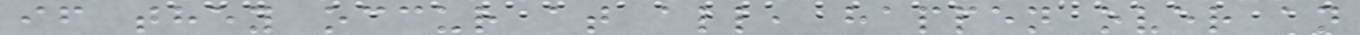if they occur at all, happen over an
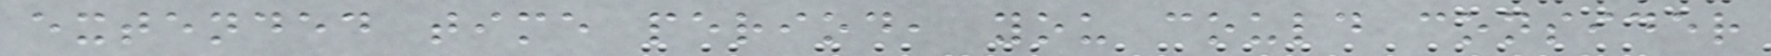extended time period, you could consider
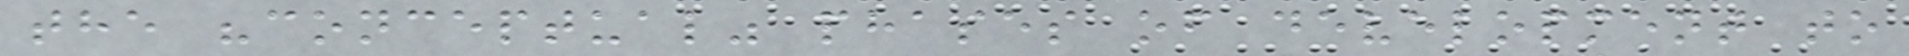the "conceptual" phases of development to
